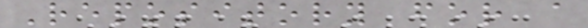Repository for a
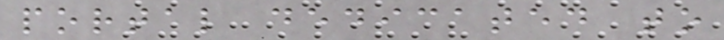portal dedicated to
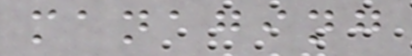managing
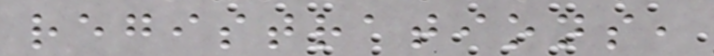registrations,
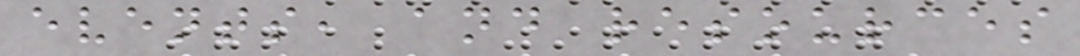events, and resources
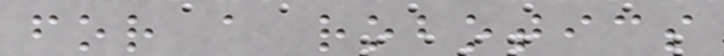for a robotics
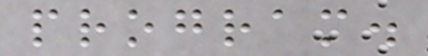program.
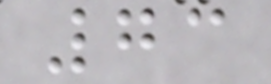73
